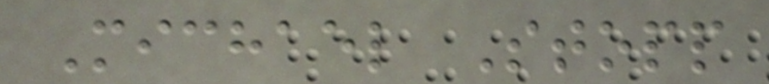Michael Stopp
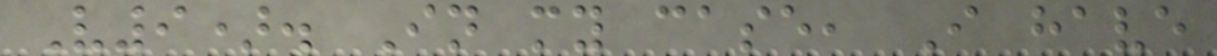V9). In my case, I have
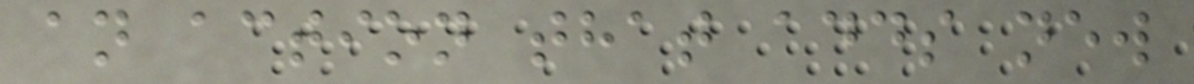an action that adds new
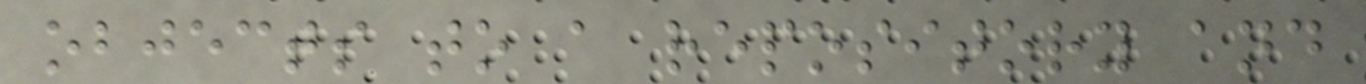objects to a repository and
